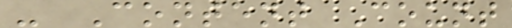- Content Count
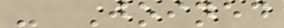- Joined
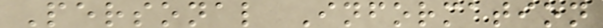Personal Information
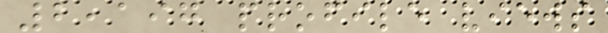2,197 profile views
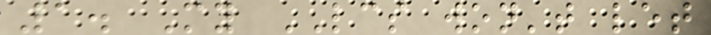1. My LCS won't let
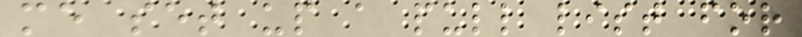me set up a pull list for
